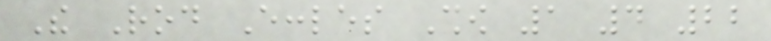The Rod Eccles Show 1 4 22
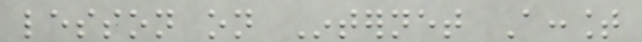lesson on Internet Account
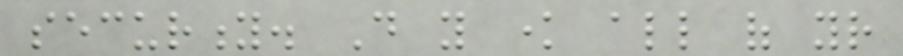security. Do you know all of your
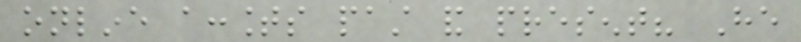online accounts past and present? He
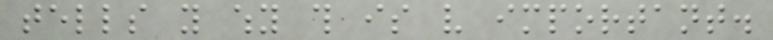tells you why this is very important.
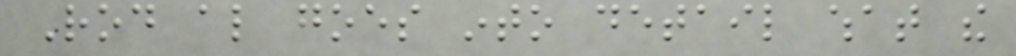Rod also goes into detail what the
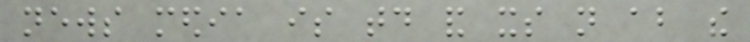news media is today and its not about the
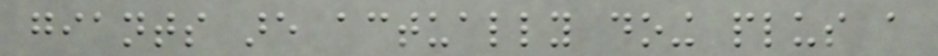giants are actually doing plus a
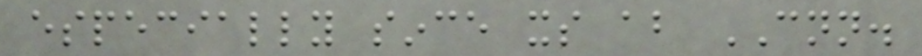especially since its about CNN.
